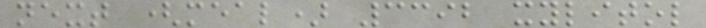next (meal) 3392 xylitol
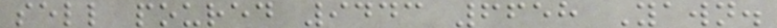sell poured 9443 6658 Yawn.
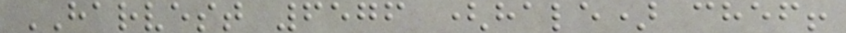HARVEST 6576 (hale) chef!
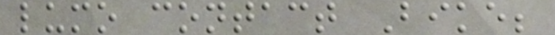lumo contact Bike;
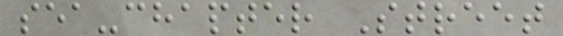sea-chapter Street
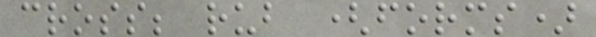cross; rub (forms)
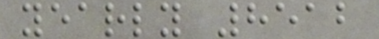yearly 8512
